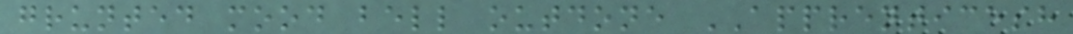grunted mood bell outdone APPRENTICESH
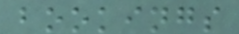bookings
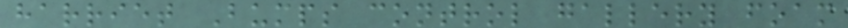harriet Bumps control gallery foam
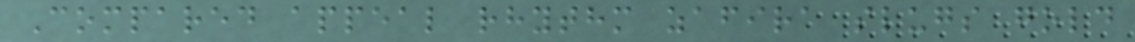Compared appeal rhythm zafira slugs gold
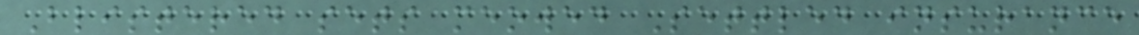Blistered sets meowed Settled insurance
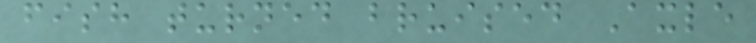fish turned bruised Axle
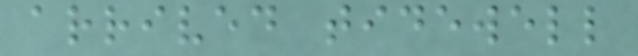arrived tidewell
